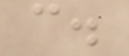c.
